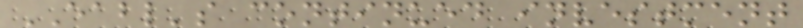EABL's continued investment
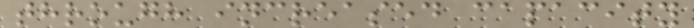through increased capacity
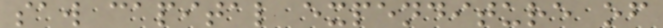saw capital expenditure of
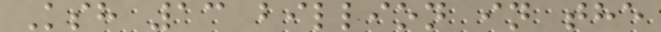Ksh 13 billion in the
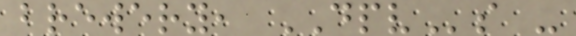brewery, DPVs -
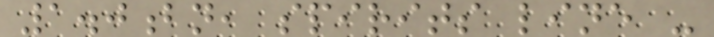1.0bn, spirits line -
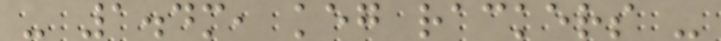- 1.4m, keg rackers -
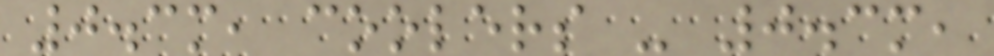0.3m, coolers - 0.3m,
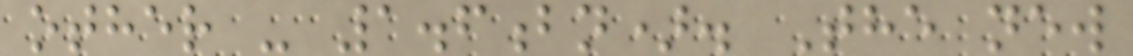other - 1.6bn). The new
